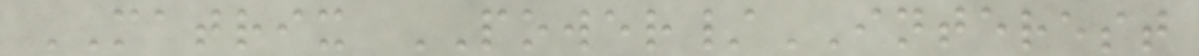MATRIX POWER/INTEREST
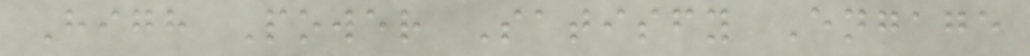High Power Satisfy Engage
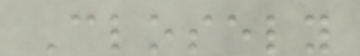Closely
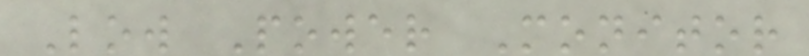Low Power Monitor
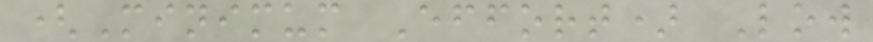(Minimum Effort) Low
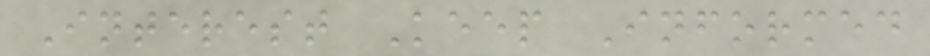Interest Keep Informed
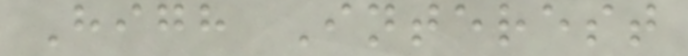High Interest
